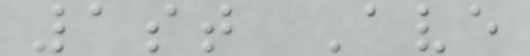1st Ave
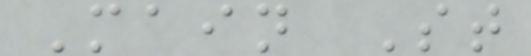Main St
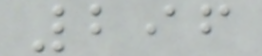296
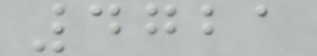4721
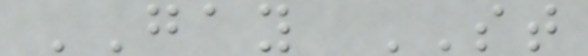GAY ST
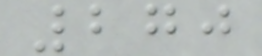270
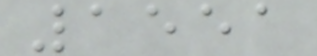1551
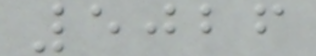5026
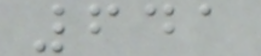641
